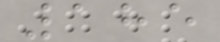185
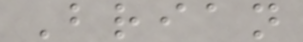Brian
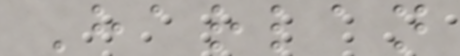Harlan
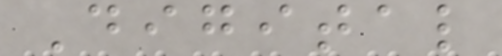Digital
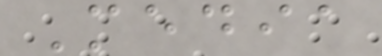Media
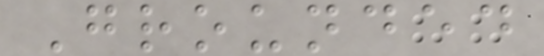Grounded
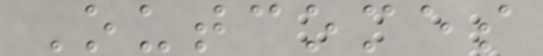Outcomes
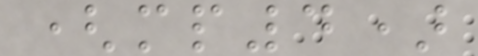(mp4)
